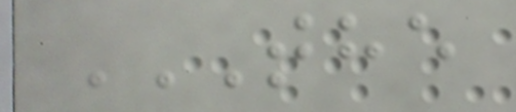THE
